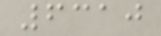6310
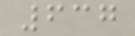637
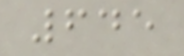645
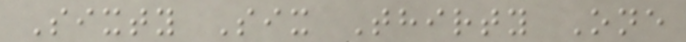Sixty Six Thirty One
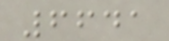6641
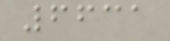6631
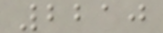2210
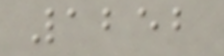1252
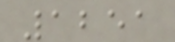1251
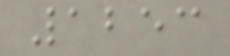1253
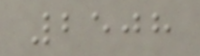2508
